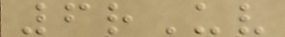6rUv
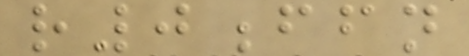r0ffn
